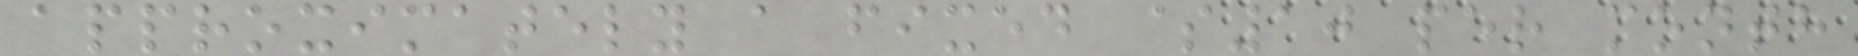approximately a fixed $10 per month
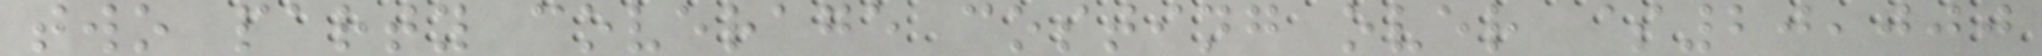two party coverage costing over $20,000
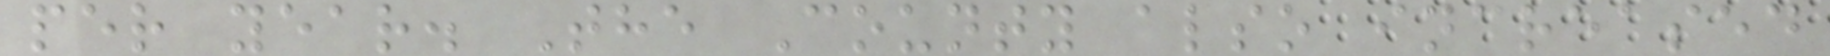per year. The County also increased
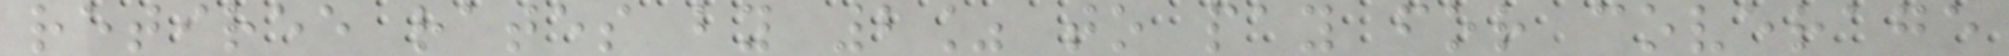retiree rates by 2% to pay for coverage
